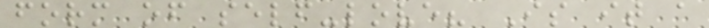form of self-love? Is it a
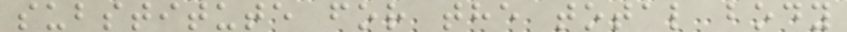substitute for the total body
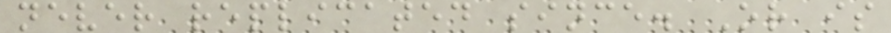never replicated since. Or is
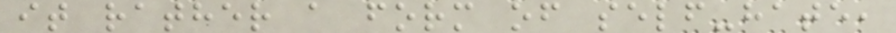it rather a form of self-hate,
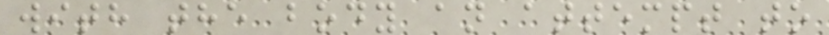with the body an attempt to
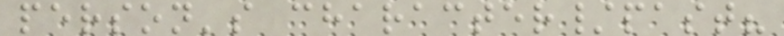person's character/past?
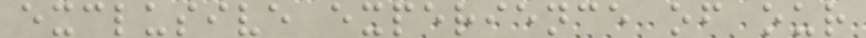exclusive experience of our
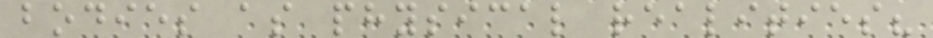bodies as physical realities?
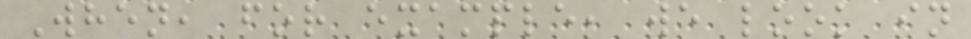When, for example, we look in
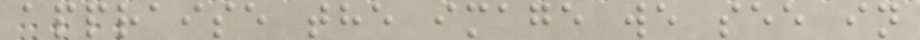appraise the image we see in
